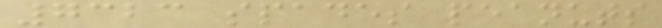7323 spades peanuts
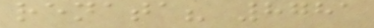renata? 8781
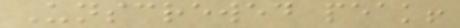Unscrewed peak!
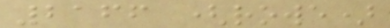2166 (rowe)
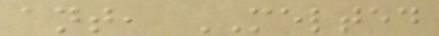ant, MELTED
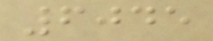6045
